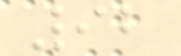92
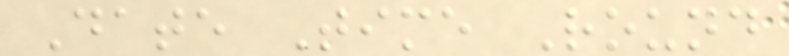Date Time Round
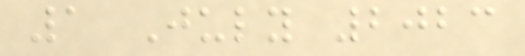1 July 2023
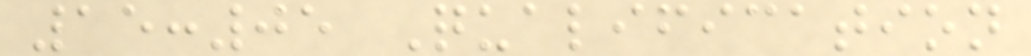15:05 Qualification
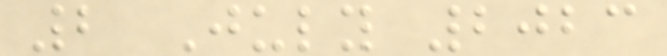2 July 2023
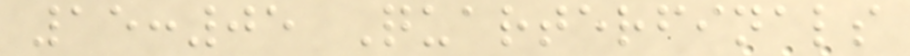15:05 Quarterfinals
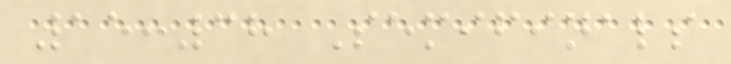15:38 Semifinals
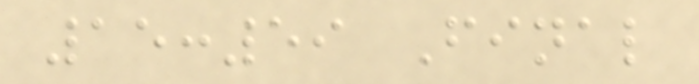15:59 Final
